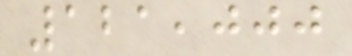121,000
